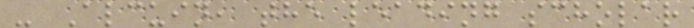- Alcuin, the leading scholar
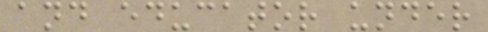and educator under
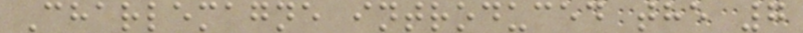Charlemagne introduced the 7
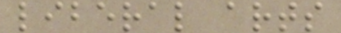liberal arts
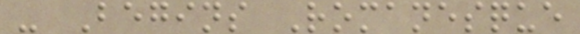- Begins Romanesque
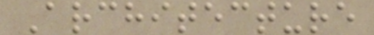Architecture
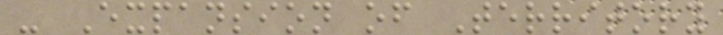- Expansion of Territory
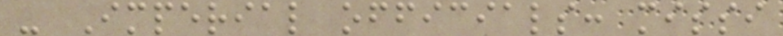- Imperial officials: missi
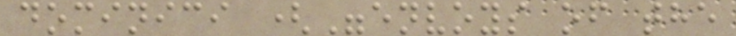dominici ("envoys of the
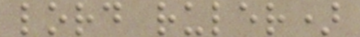lord ruler)
